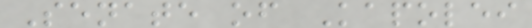Senate of Kapolei
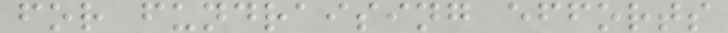for fundraising efforts
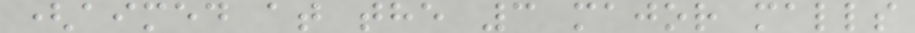(aimed at the 3 major malls
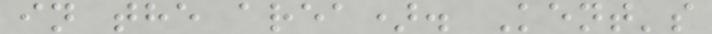in the area). Kent's
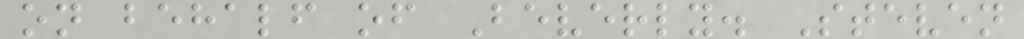on behalf of Beverly. Steven
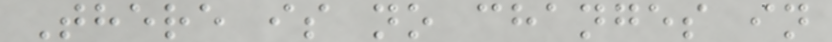There is no changes in
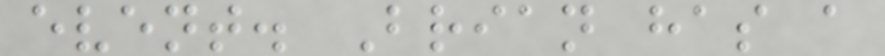event. Brian has a
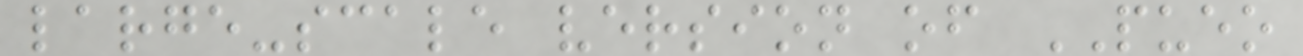large-scale version of PUEO
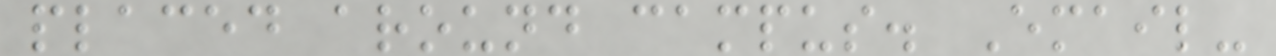placed around campus. Email-
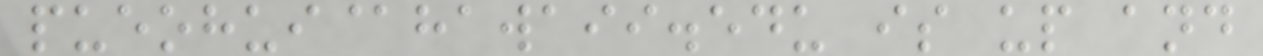pueohui@hawaii.edu is up and
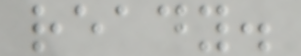ready.
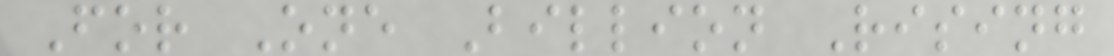For One Billion Rising
